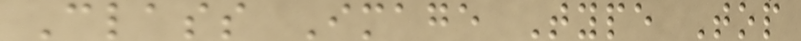Class Image Type Top
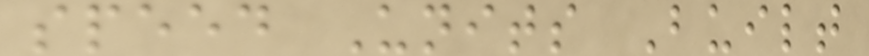speed Units Built
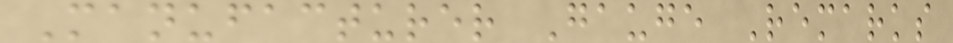Manufacturer Gauge Remarks
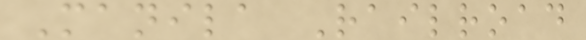Manila Railroad
